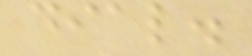dial.
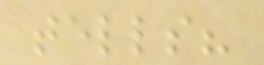tells?
